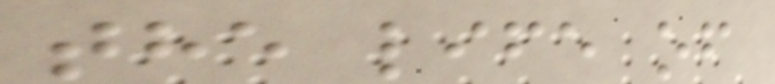the life of
